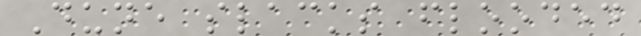Dune slacks flooded
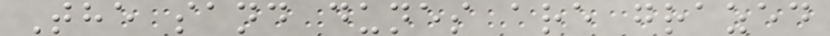The sand dunes are grazed
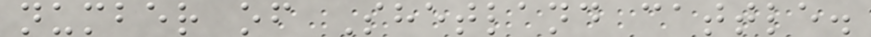number of Shetland cattle.
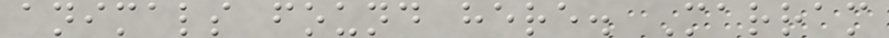animals found here. Marram
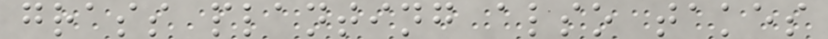grass planting also takes
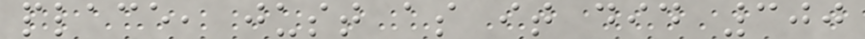place, just as it did 300
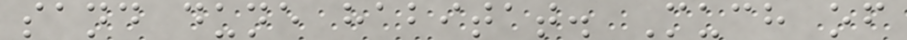sand dune habitat. Much of
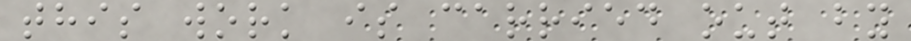this work is carried out by
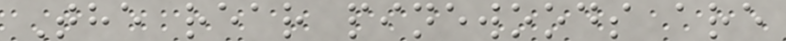The rear pinewoods are
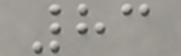83
